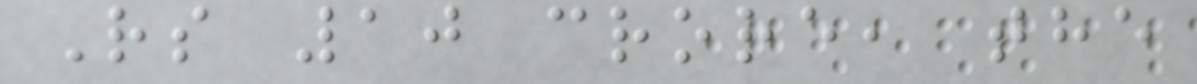Rs 10 crore, the
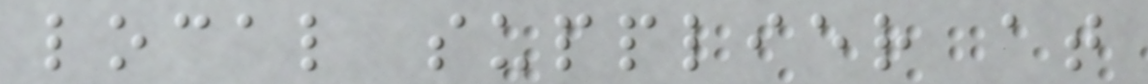local supplier at
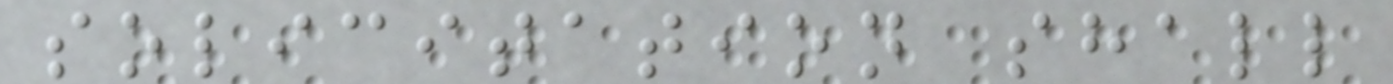solicitation shall
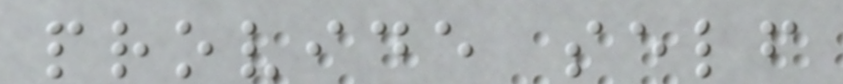provide self
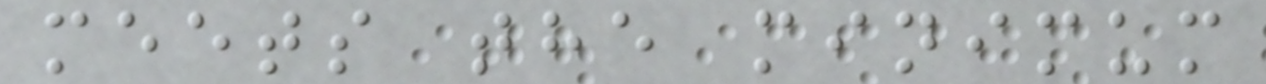meets the minimum
